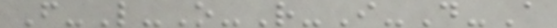F-L-O-R-I-D-A
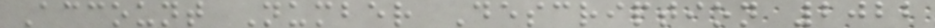Account Number Description 2022
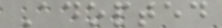Adopted
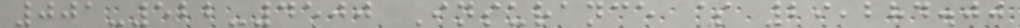001-522-4500 Insurance $ 29,284.00
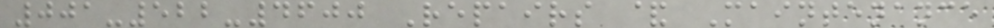001-522-4600 Repairs & Maintenance
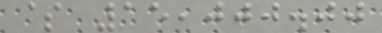$ 15,000.00
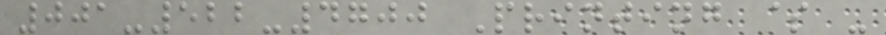001-522-4700 Printing $ -
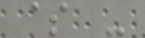$ -
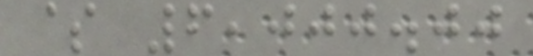$ 6,000.00
